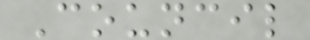Council
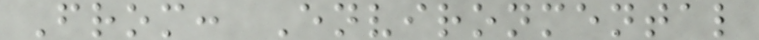From: Environmental
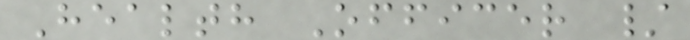Health Officer /
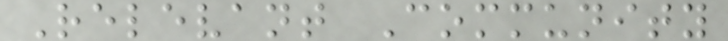Relevant Community
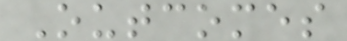Outcomes
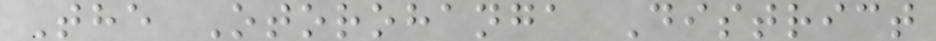The Otorohanga District
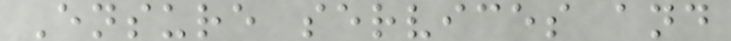Ensure services and
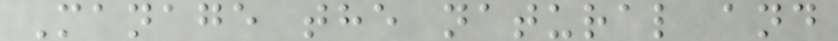Manage the natural and
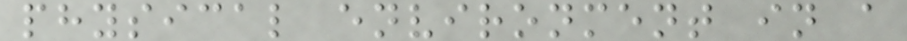physical environment in a
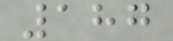187
